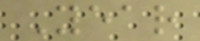Year
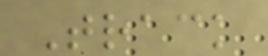Track
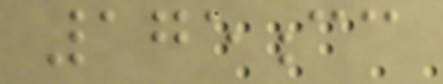175cc
